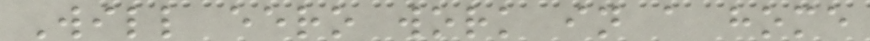Will eero work in a home
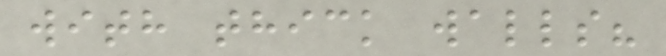with thick walls?
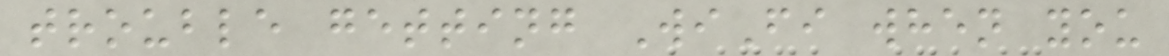trouble getting WiFi when you
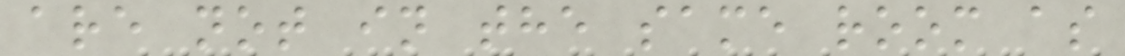are not in the same room as
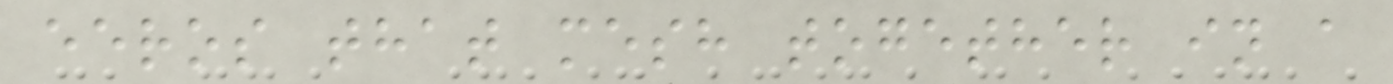eeros that mesh together in a
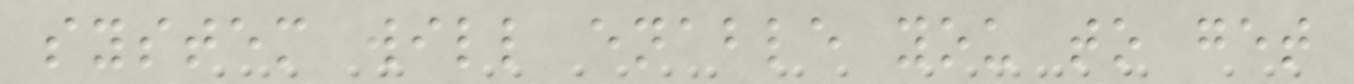system will enable you to get
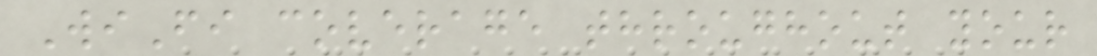WiFi coverage throughout your
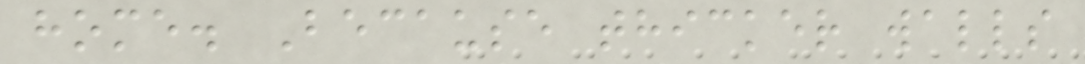home. Because thicker walls
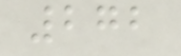272
